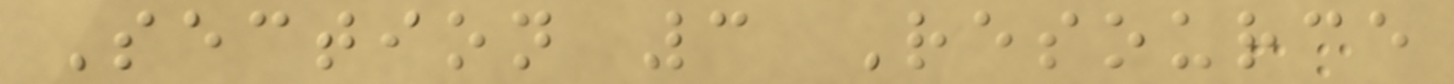Section 3 Resource
